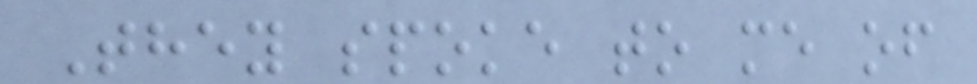They spoke to me of
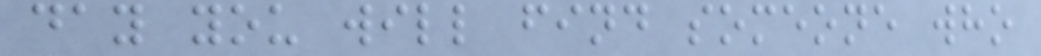day you will find someone who
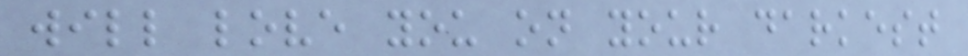will love you on your darkest
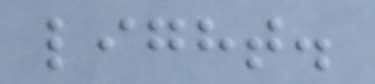light.
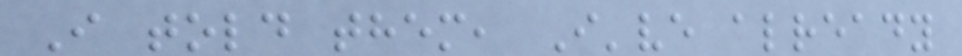I told them, I've already
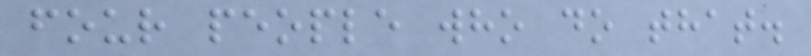four people who do that.
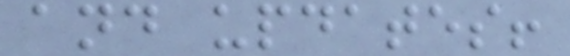and updates!
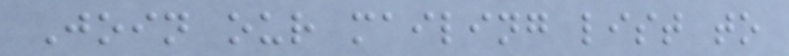Join our mailing list to
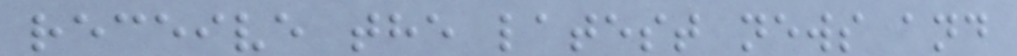receive the latest news and
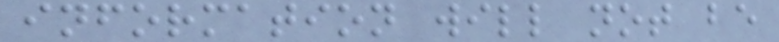information will not be
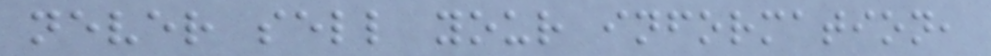never sell your information,
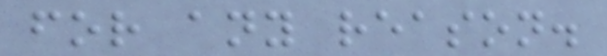for any reason.
